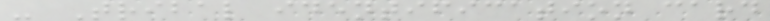- Tribal identification card
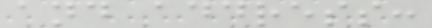and address:
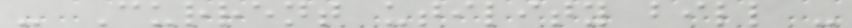- Current utility bill -
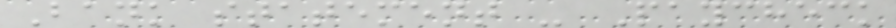Bank statement - Paycheck
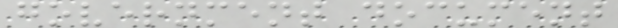government document
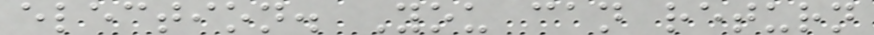election. You can return
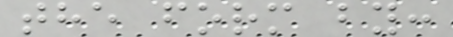the form by:
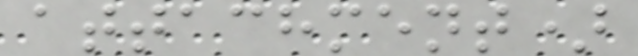attachment)
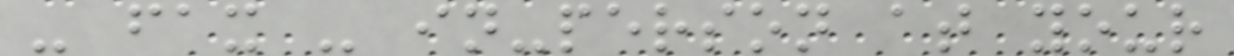- fax - in-person at your
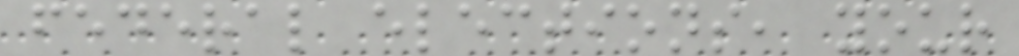federal elections, your
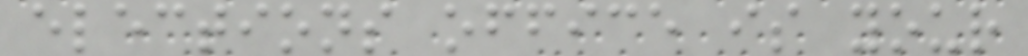elections office is your
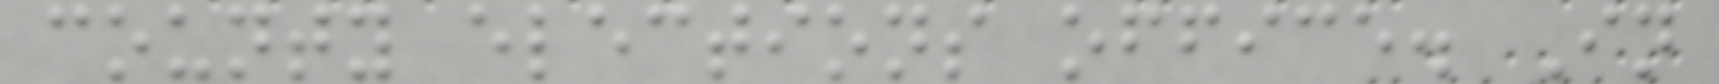county elections office. In
